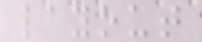layout
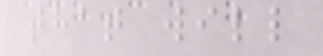that will
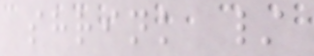shrink /
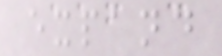expand
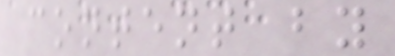content by
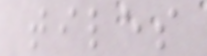tiles
